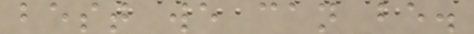best we can be.
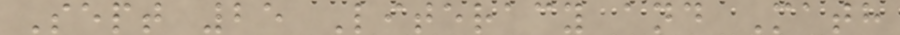Sept 25 Literacy and Math
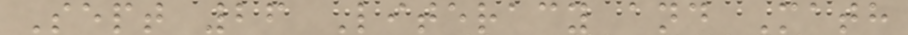Sept 26 Literacy and Math
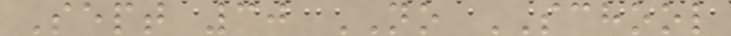Sept 30 NO SCHOOL
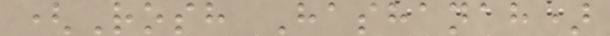(Rosh Hashanah)
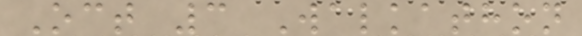Oct 3 Walkathon
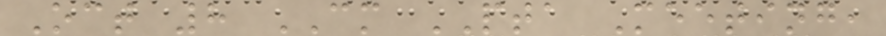Oct 8 CM PTA Meeting,
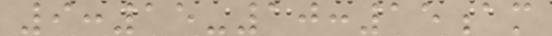9:15-10:15am
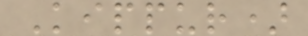Kippur)
